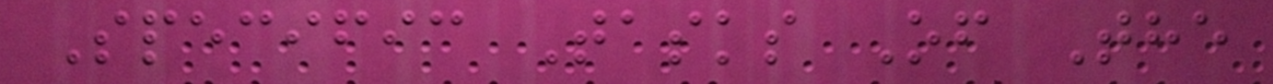Specific Tasks Of The
